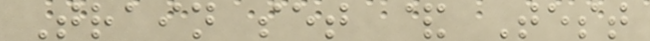Train set & Test
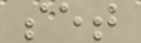set
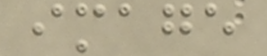image
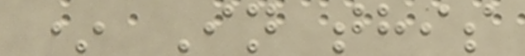* In this
